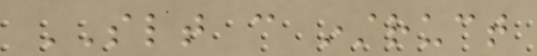SLT can instruct
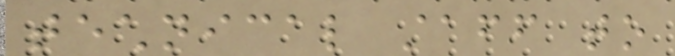technical staff to
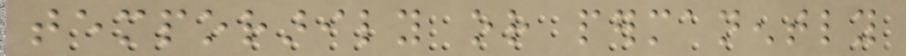temporarily or permanently
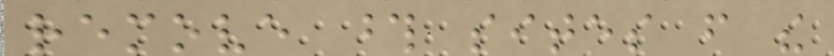remove those sites from the
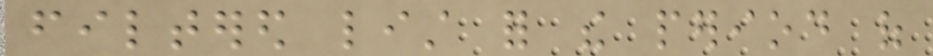filtered list for the period of
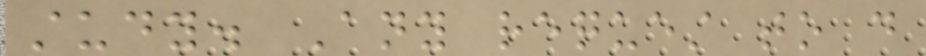study. Any request to do
